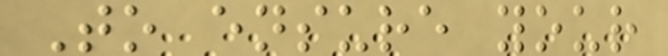To ensure your
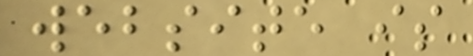website is
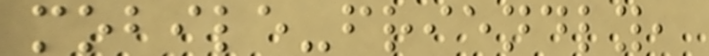mobile-friendly,
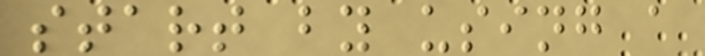start by using a
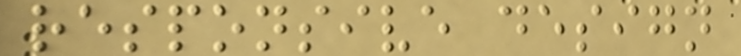responsive design
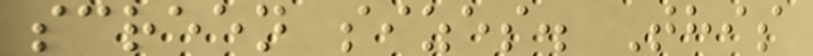screen sizes. This
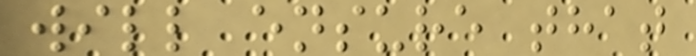will ensure that
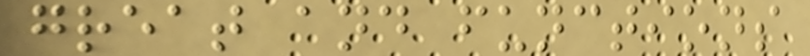great and functions
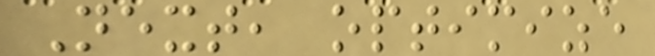Next, optimize
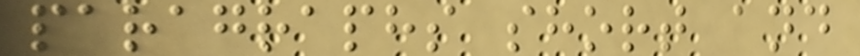paragraphs short and
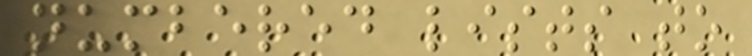numbered lists to
